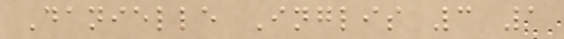Danielle Inglis 3 1
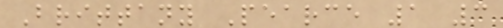Brittany Pearce 1 3
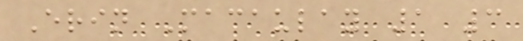Erin Macaulay 1 3
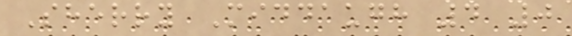Sherry Middaugh 4 0
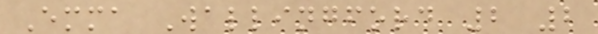Emma Wallingford 2 2
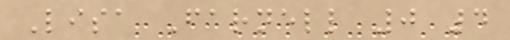Lisa Farnell 0 4
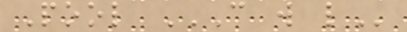Pool C W L
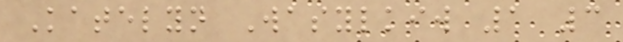Katelyn Wasylkiw 1 3
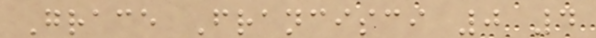Grace Francisci 0 4
